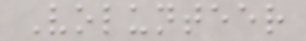Volunteer
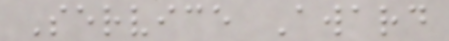Service Award
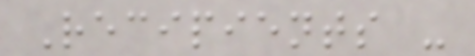Recipients -
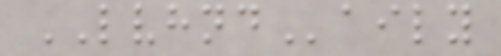LVHNDaily
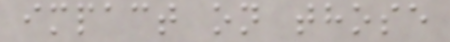impact on those
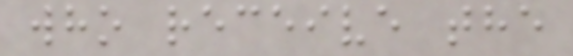who receive the
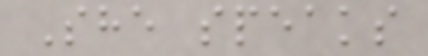She speaks
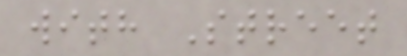with Street
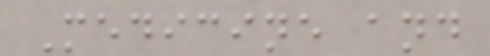Medicine and
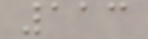113
